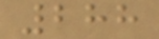288
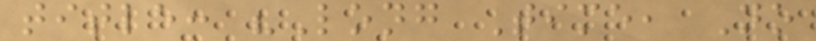title: "Long Time, No
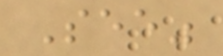See"
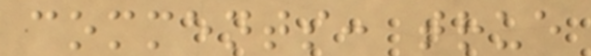comments: true
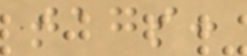tags:
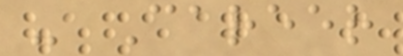- Career
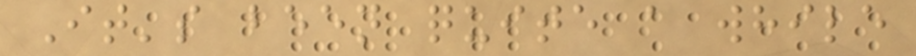It's been quite a while
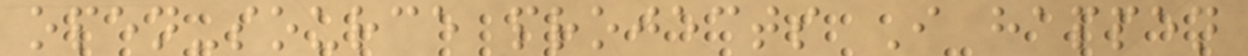open-source projects I happen
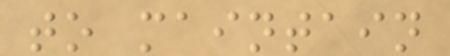to maintain
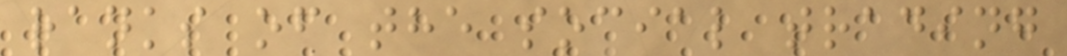ranks of the social trading
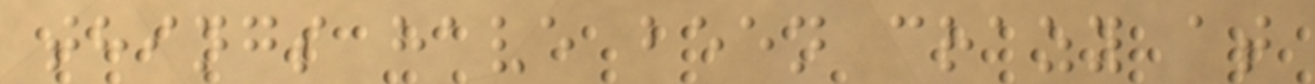things have been crazy at
